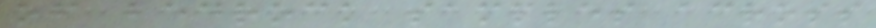of bedrock samples across
